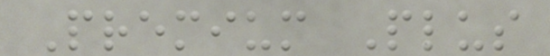Premium Plus
